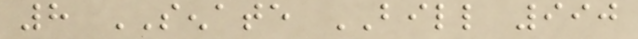8 SENATE BILL 990
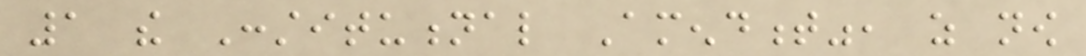1 the Constitutional Amendment", as now
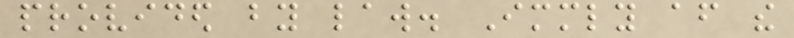provided by law. Immediately after the
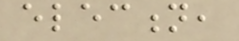election,
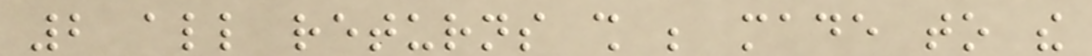2 all returns shall be made to the
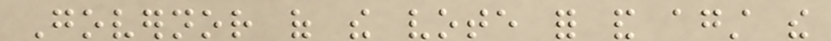Governor of the vote for and against the
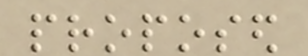proposed
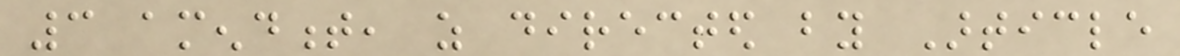3 amendment, as directed by Article
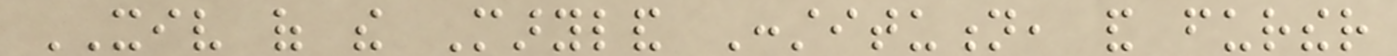XIV of the Maryland Constitution, and further
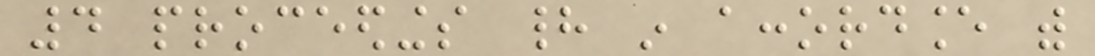4 proceedings had in accordance with
